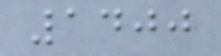1400
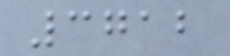3712
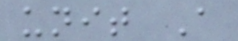unit A
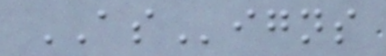ASigns
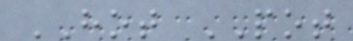HOT POT
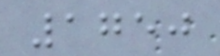1750
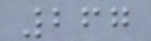267
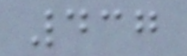437
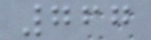767
